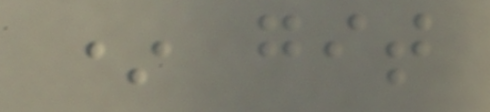* git
